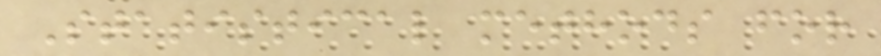Statistical methods for
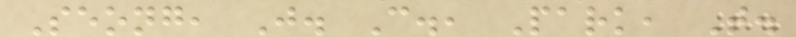Seong, J. C., Park, T.
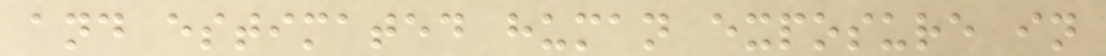and estimated human exposure in
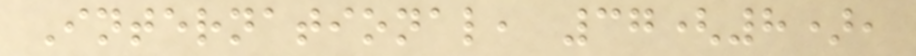International, 37(8),
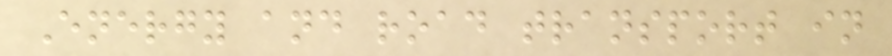Energy and road transport in
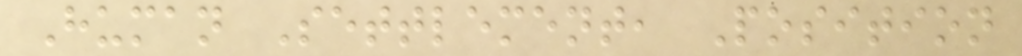Human Settlement, Position
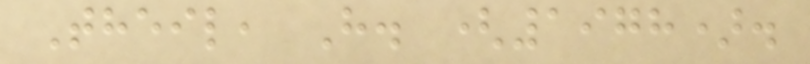Theil, H. (1978).
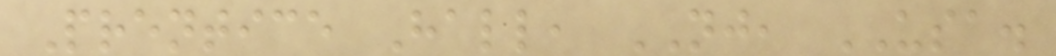Prentice Hall, NJ, USA.
